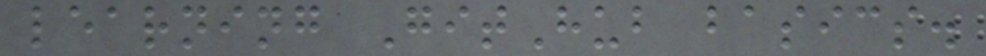learning GitHub basics.
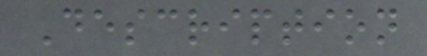Description
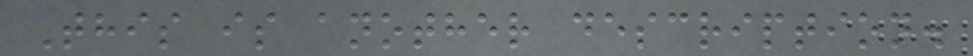This is another description.
